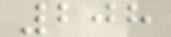208
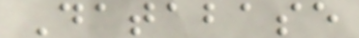Database
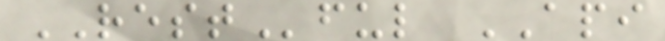RESTful API
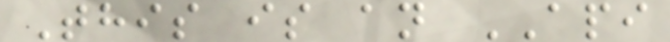This is an API
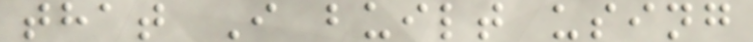that I built using
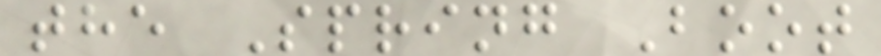the Spring Boot
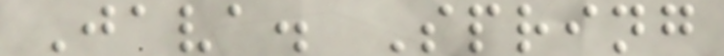Java. Spring
